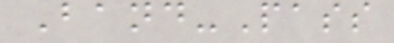Band-Pass
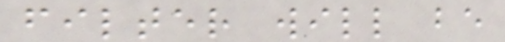filter will be
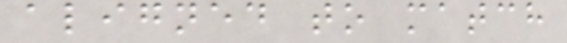aligned to match
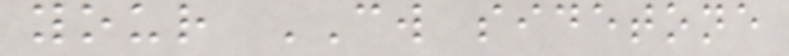your CW sidetone
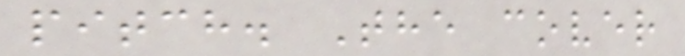pitch. The cover
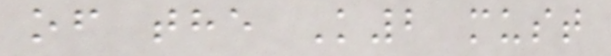of the K2 must
